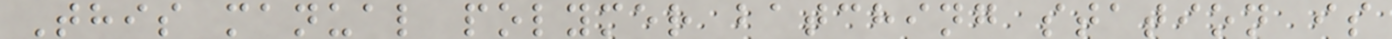This manual polymer batching station is
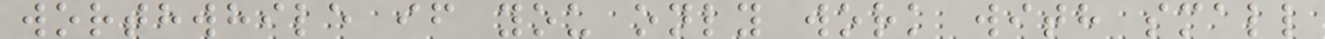worthwhile if you only work with small
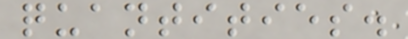quantities.
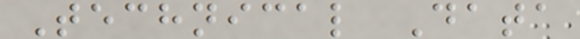Technical Data
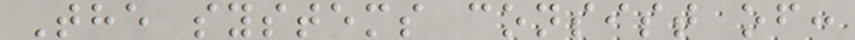The systems consist of:
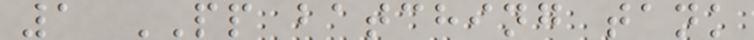1 PP batching tank
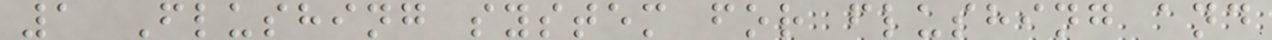1 Flushing system for flushing and
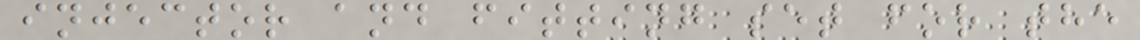injector and fitting set for the
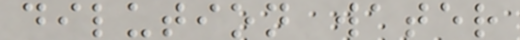dilution water
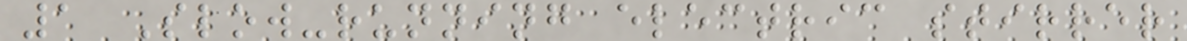1 Slow-running electric stirrer
